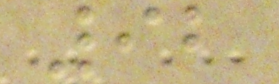92
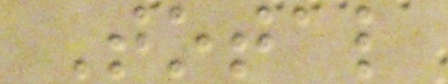Total
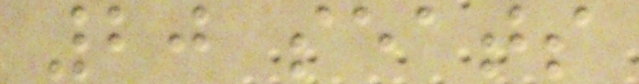20 seats
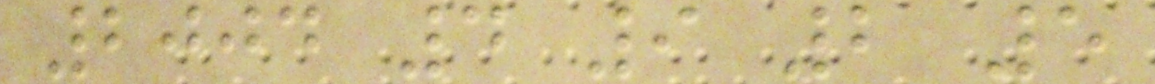2004 4 9 2 5
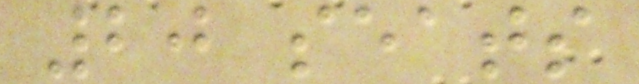20 seats
